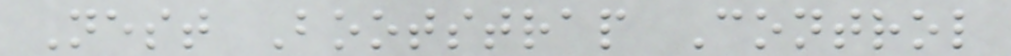Nest Bootstrap Control
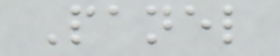Panel
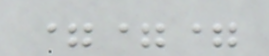===
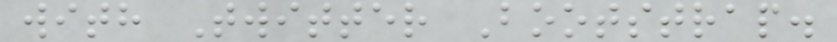with Twitter Bootstrap.
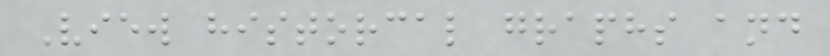View historcal graphs and
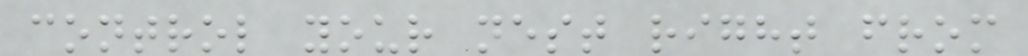control your nest right from
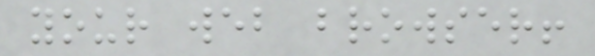your web browser!
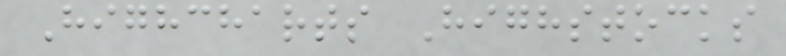Highcharts Highstocks
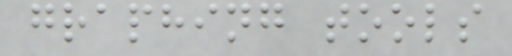graphing tools
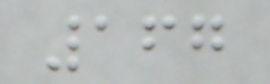167
